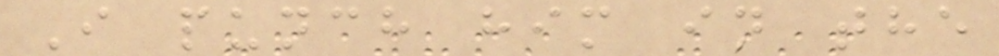I punch him in the
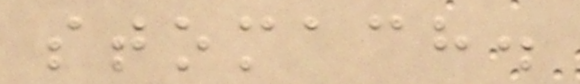stomach.
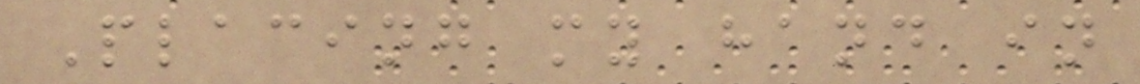Placing my hand in
